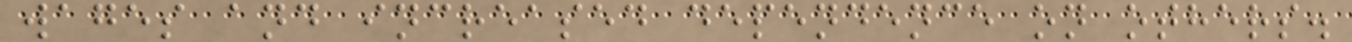wages and increased dependence on others.
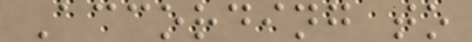According to
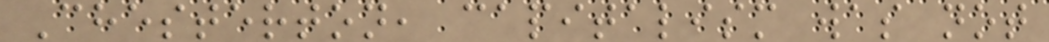Chesterton, capitalism was not
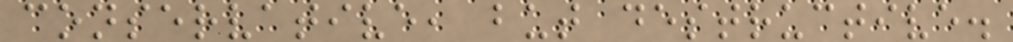conservative, but destructive.
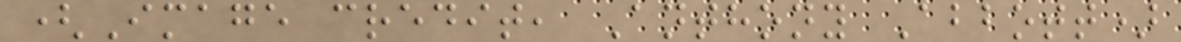(Image credit, Anthony Abbott)
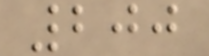200
